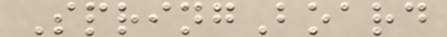SpringBoard
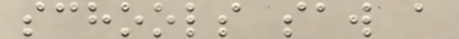schools saw a
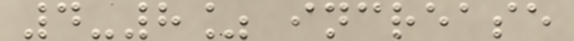4-8% increase
